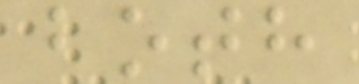both
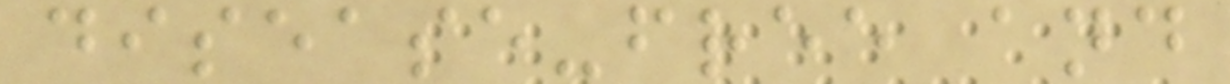disease-free and
